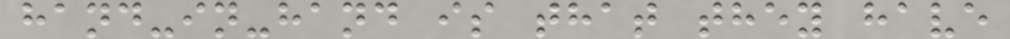hand-in-hand is that they have
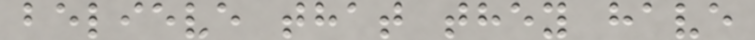believe that they have
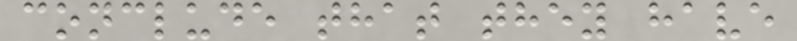conclude that they have
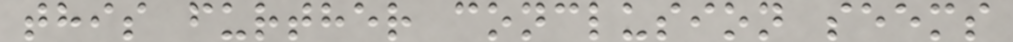this further conclusion seems
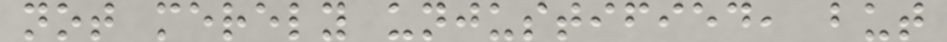not merely unjustified, but
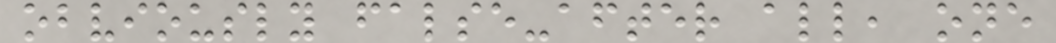obviously false-after all, one
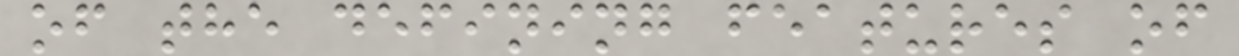of the defining features of
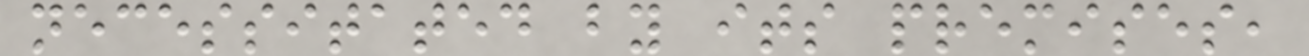necessitated by its premises,
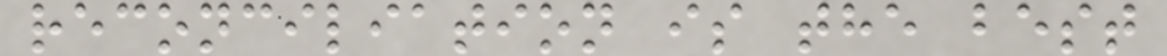reconciliation is the best
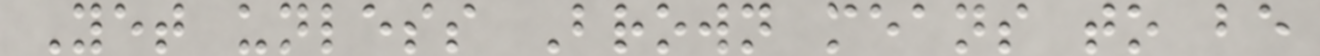Yet unless Brown means to be
